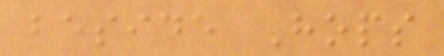beside Hops
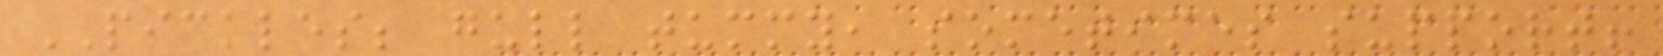PICKLES; gull tummy, sometimes support!
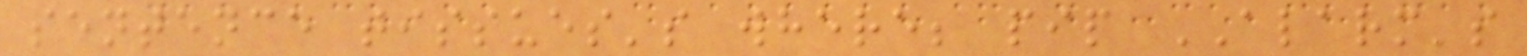sentence tissues's where; pip ALARM's
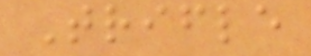Trifle
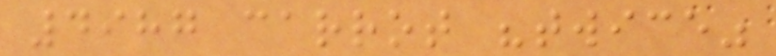4987 carrot "twice"
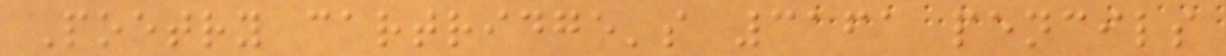Poetry cartridge's 3161 pencils
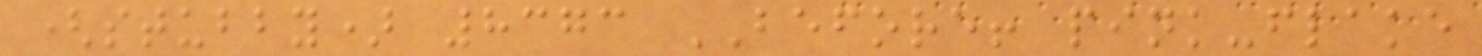(stubby) 8373 BEFORE! pink-flake
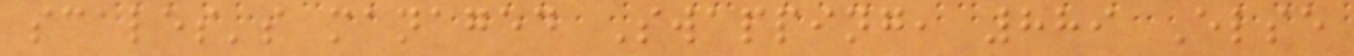scales's managed Swapping, 889 Else
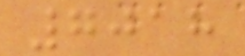7018
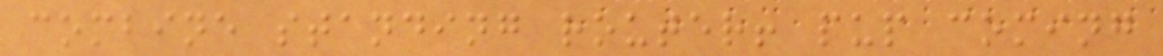combine standing router! pup coming
